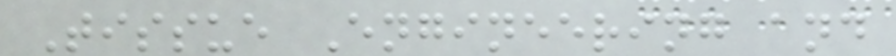Tissue Engineering and
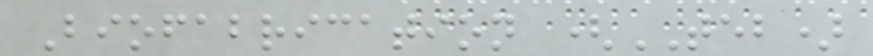Biofabrication (TEB)
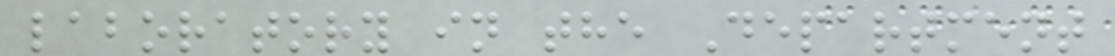laboratory in the Department
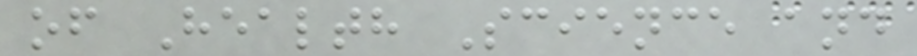of Health Science and
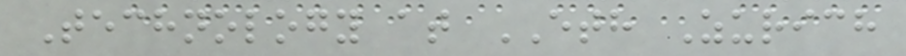Technology at ETH Zurich
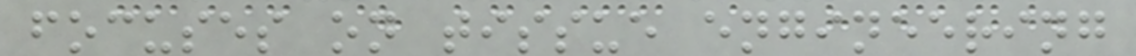focuses on tissue engineering
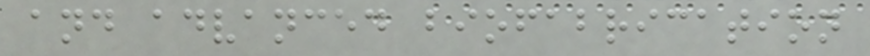and advanced biofabrication
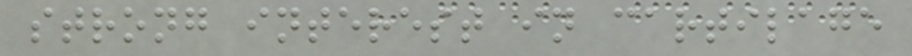strong interest in cartilage
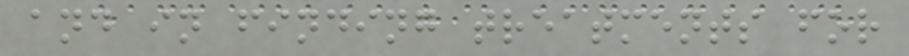and in finding treatments for
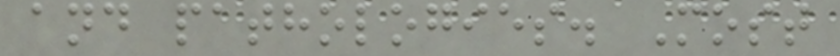and pathologies. Most
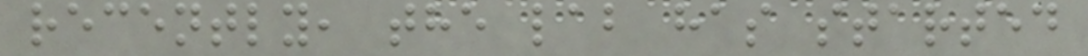recently, the lab has started
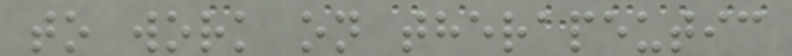to work on therapeutic
